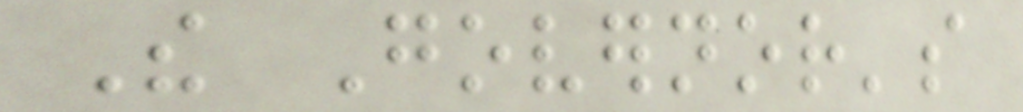The Governor's
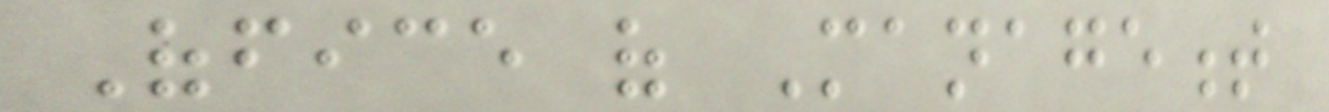Office of Management
